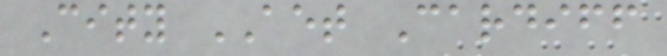City AET Cardiff
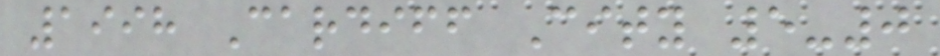1998 Cardiff City 5-0
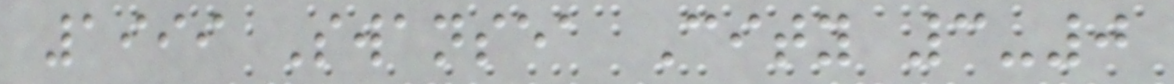1999 Swansea City 3-0
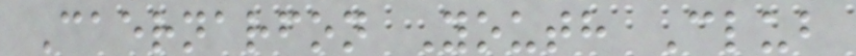Caernarfon Youth Club
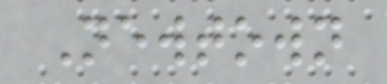Newtown
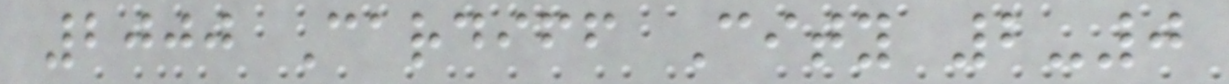2000 Cardiff City 2-0
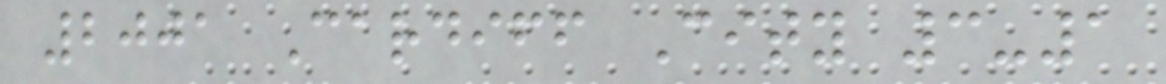2001 Cardiff City 3-1
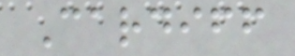Cardiff
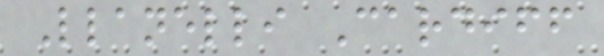Llanelli Cardiff
